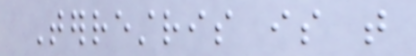Terrestris is that
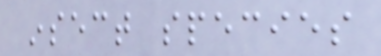insect species
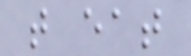that eat
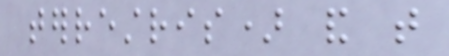terrestris) and that
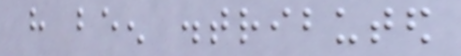have been distributed
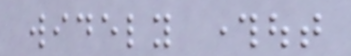widely throughout
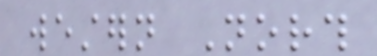western North
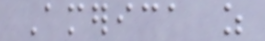America as
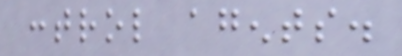control agents.
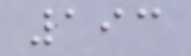193
